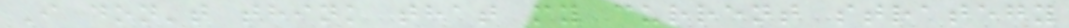I don't think that my current strategy
